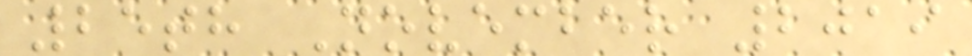25th November 2019
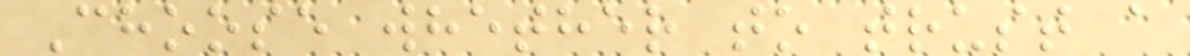Choose whether to trust a
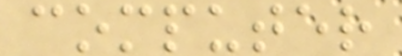computer
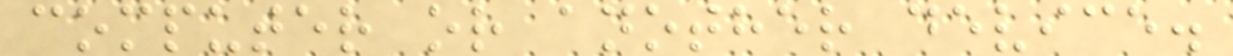computer or another device.
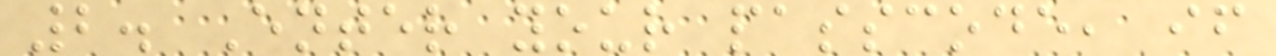2. Enter your passcode, if
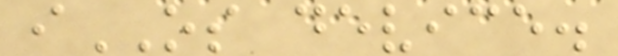iOS device.
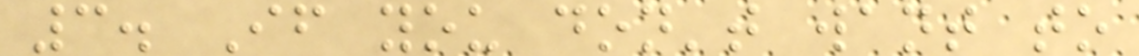3. If you don't want to
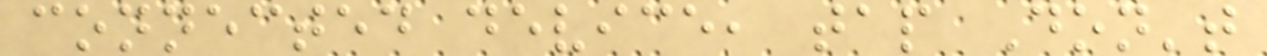connected device, tap Don't
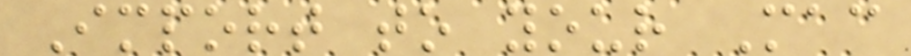Import to your Mac
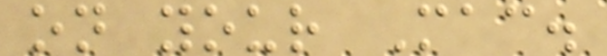on your Mac.
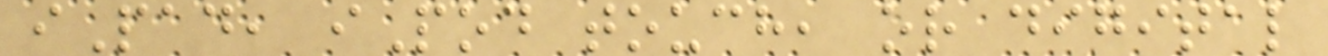iPad, iPod touch, or digital
